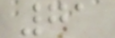71
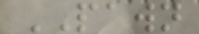PAWN
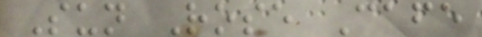Sun Rose Cafe
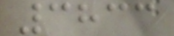3833
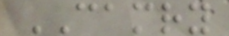CAMRY
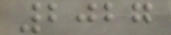2027
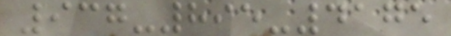937-895-4175
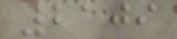2109
